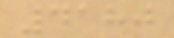4180
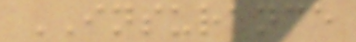INSURANCE
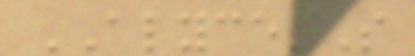ALYCE'S
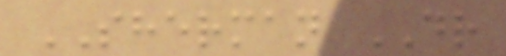SHERMAN DR
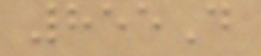855D
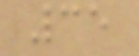35
